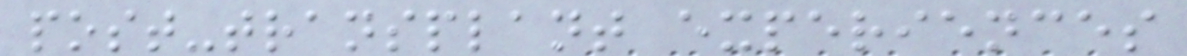post-transplant experiences
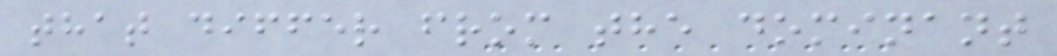that differ from the dominant
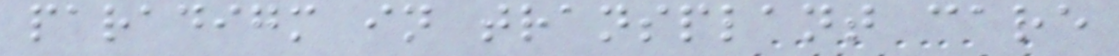paradigm in transplant care
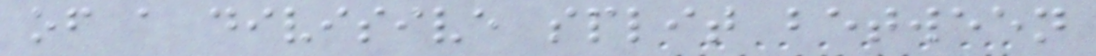of a divisive split between
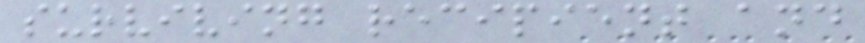surviving recipient and
